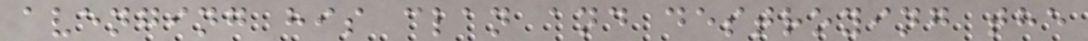avenging his clan and destroying the
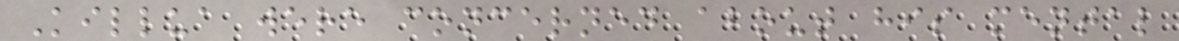Killua were concerned about his mental
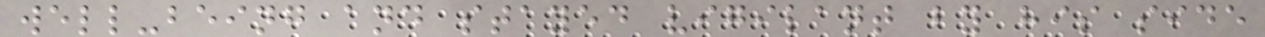well-being and stayed vigilant by his side
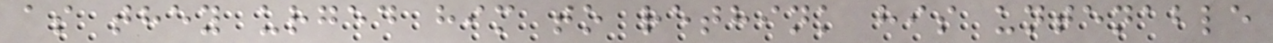as they urged him to rethink his untenable
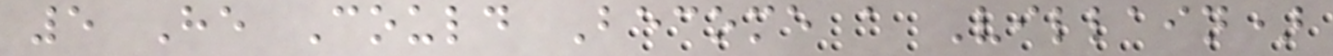5 He Could Become a Villain)
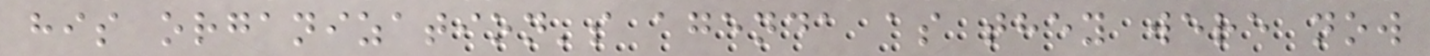his organization's agenda as they were now
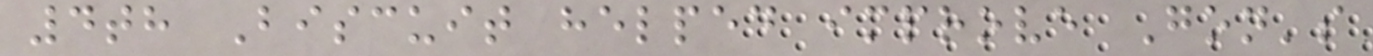4th Biscuit helped improve Gon's
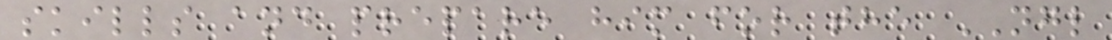skills and prepare him for the NGL
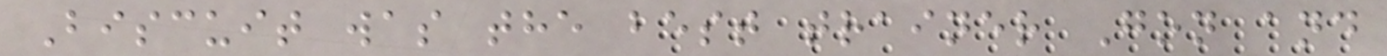Biscuit was the best trainer Gon and
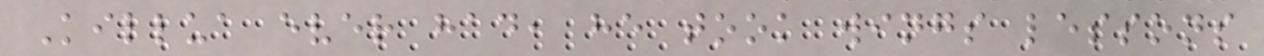Killua ever had, he took wings lessons
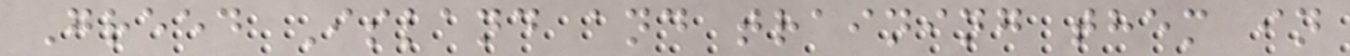Greed Island and training them in
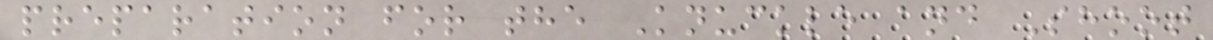preparation for the Knuckle and Shoot
